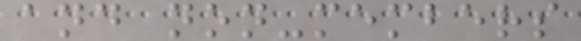and non-members
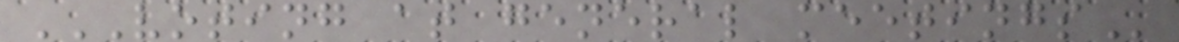VOTING AT GENERAL MEETINGS
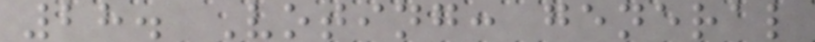28. Voting: general
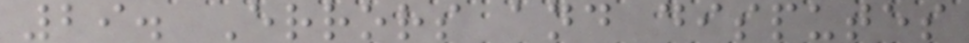29. Errors and disputes
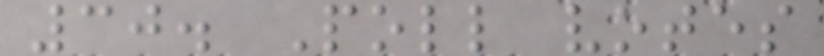30. Poll votes
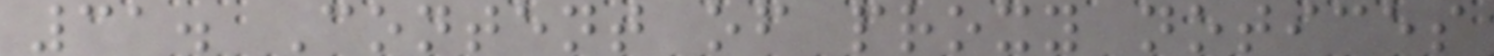31. Content of proxy notices
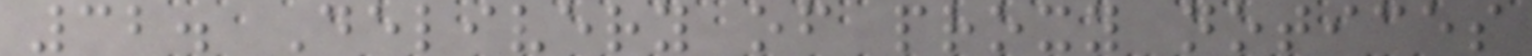32. Delivery of proxy notices
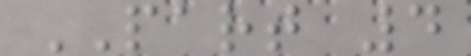PART 4
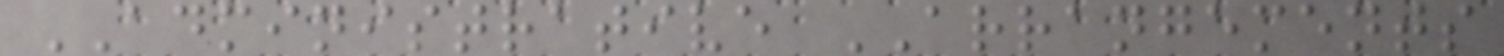ADMINISTRATIVE ARRANGEMENTS
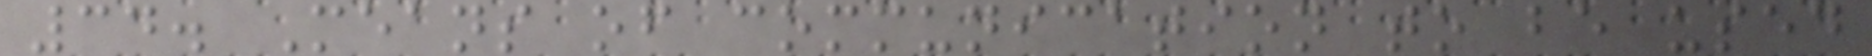34. Means of communication to be used
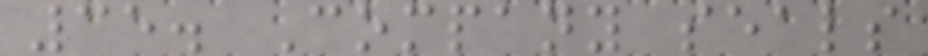35. Company seals
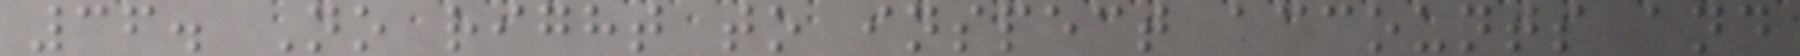36. No right to inspect accounts and
